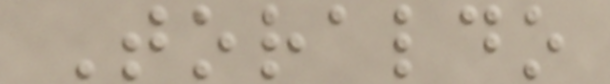Toraldo
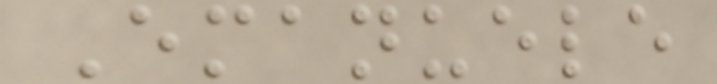Emanuele
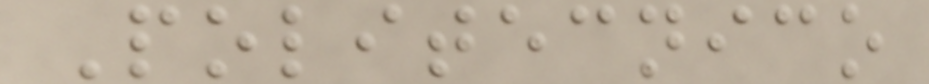Politecnico
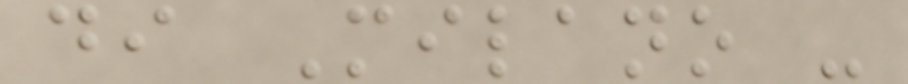di Milano -
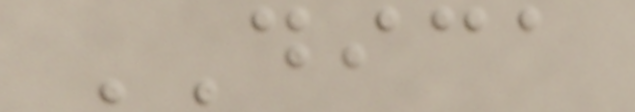DICA
